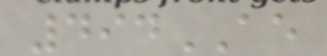494AE
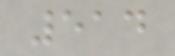514
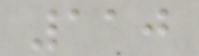110
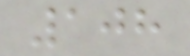108
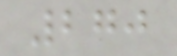270
